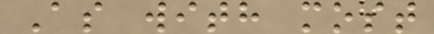As with most
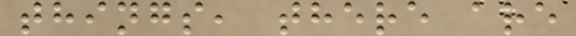things, there are
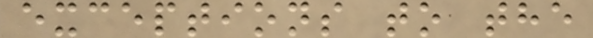exceptions to the
